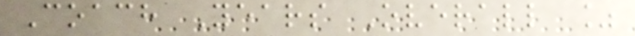Coach Years Overall %
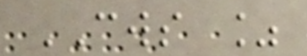CWS %
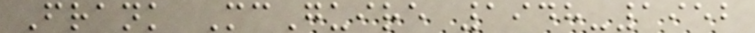Frank McGuire 1948-1952
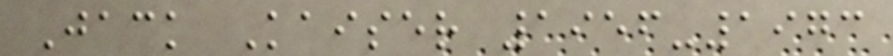Jack Kaiser 1956-1973
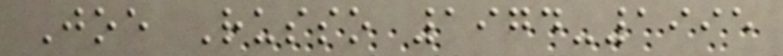Joe Russo 1974-1995
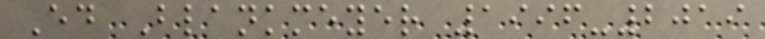Ed Blankmeyer 1996-2019
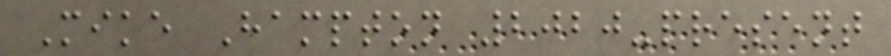Mike Hampton 2020-present
